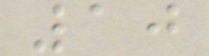10
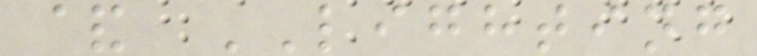& LIGHTING
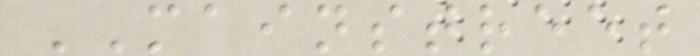MAINSTREET
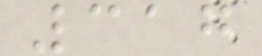317
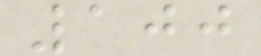100
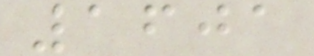1601
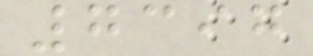7397
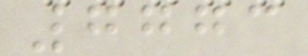7773
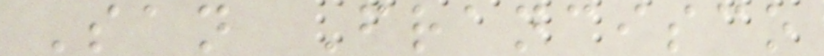San Francisco
